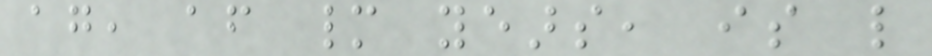again, after many years, is like
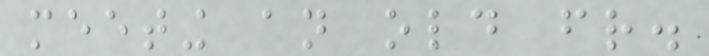meeting an old friend.
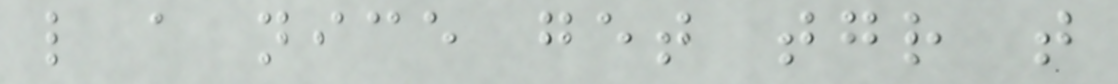like a nice get together that
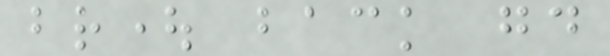brought back good
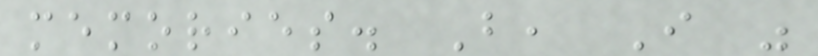memories. But, I was
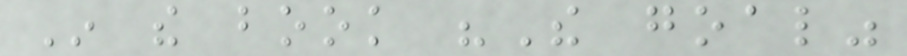In the book "The goal"
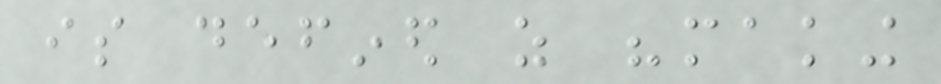is defined as "making
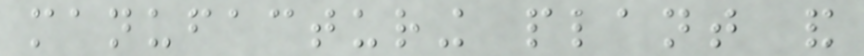manufacturing plant and
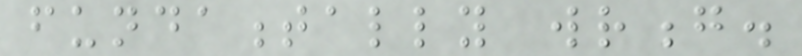fundamentally wrong.
